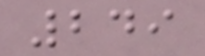249
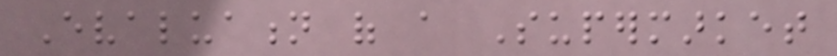Evaluation of a Supermarket
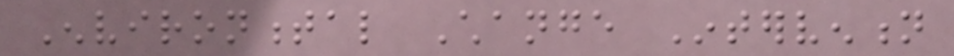Environmental Change Intervention
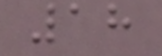18
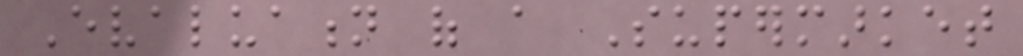Evaluation of a Supermarket
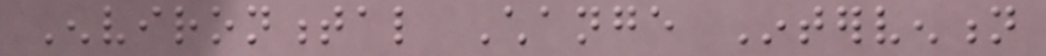Environmental Change Intervention
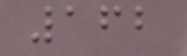162
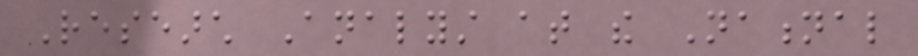Research Analyst at the National
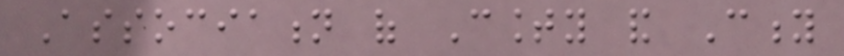Association of County and City
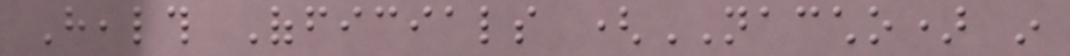Health Officials (NACCHO) in
